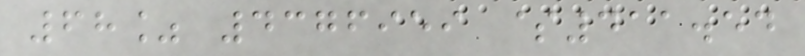68% 4376959 $411.54
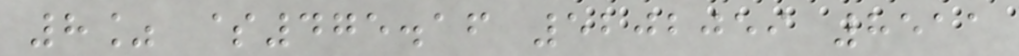8% $475.16 5202059 8511
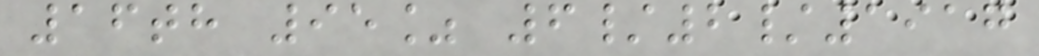16th 95% 6/2/1917
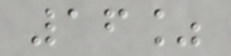16%
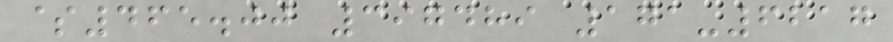$465.00 397489 171-6217
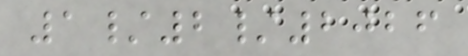1/2/2026
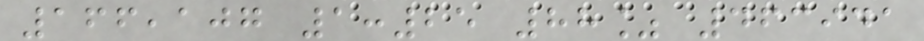166,107 1:25 88% 463941
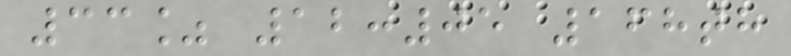33% 12:05 168th
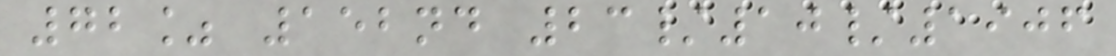72% 152nd 23/10/1906
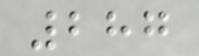287
